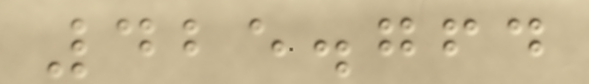425.764
